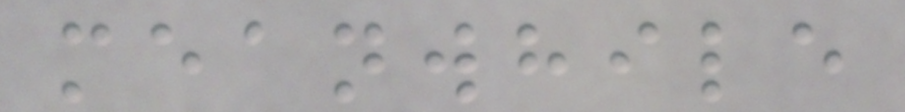meanwhile
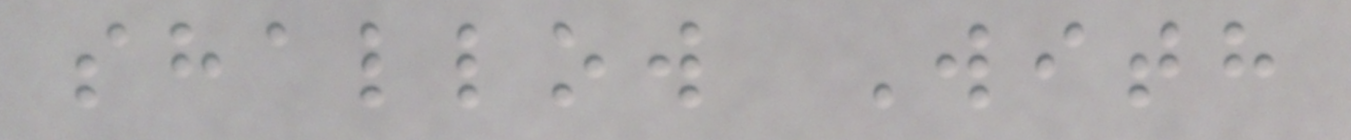shallow With
